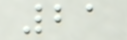21
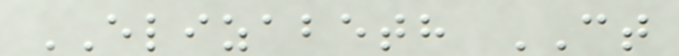ELIZABETH CT
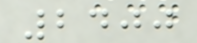2400
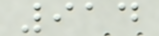914
